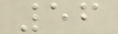56
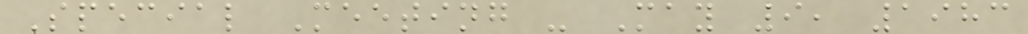Special Meeting - May 9, 1983
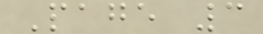Page 3
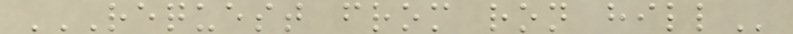REQUEST FROM RON HILL
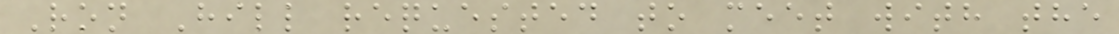Ron Hill requested to meet with the
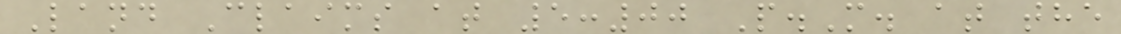Land Claims at 5:00 P.M. at the
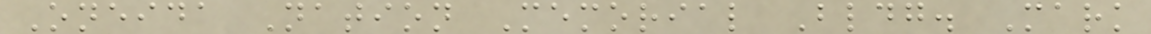Oneida Nation Memorial Bldg. Mark
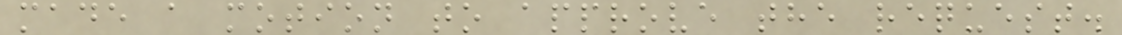made a motion to approve the request.
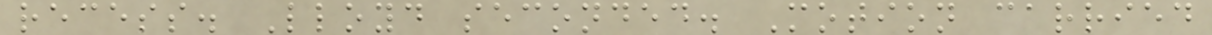recess. Lloyd seconded. Motion carried
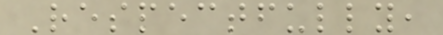Respectfully,
